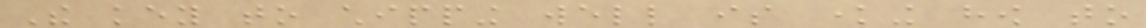The key to chipping well is knowing how to
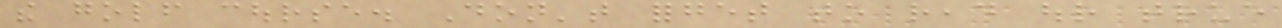the golf course. Don't forget to read our true
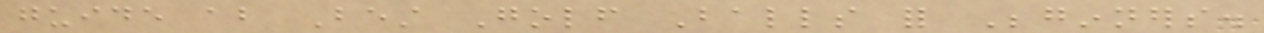guide about Best Golf Balls for Beginners.
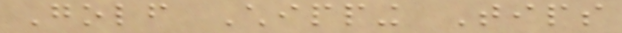Golf Chipping Tips
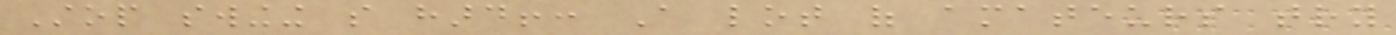Stop swinging so hard!: A lot of amateurs try
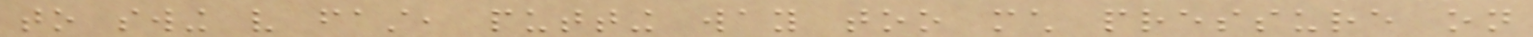to swing very fast, putting way too much pressure on
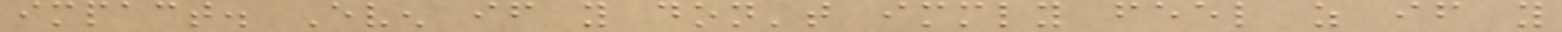impact. Even if you don't immediately feel as if you
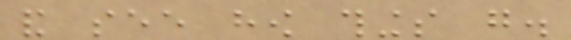and see how things go.
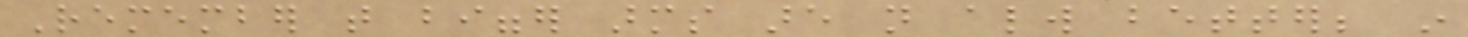Remember that bigger arms are not always better; in
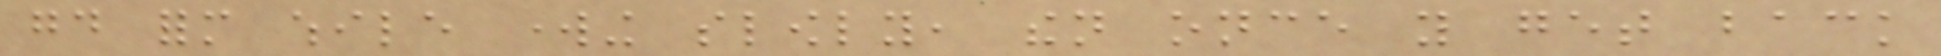good form while working slowly, then once you get back
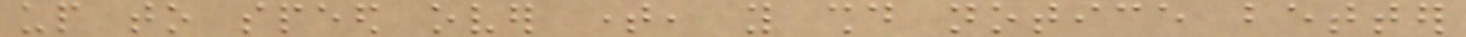up to speed over time, you should notice better
